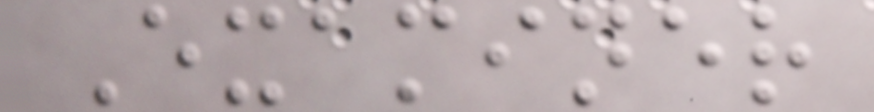Examiner
